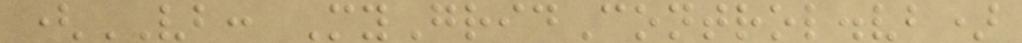(VB: MyGridControl.vb)
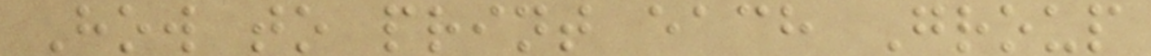How to print each Group
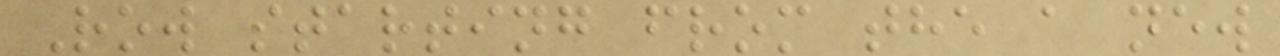Row starting from the a new
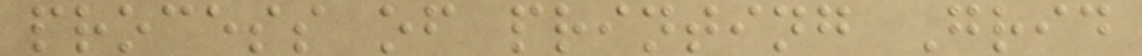process of printing Grid
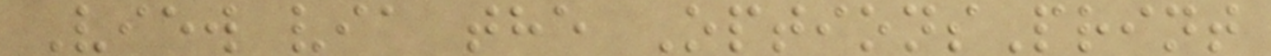View via the OptionsPrint
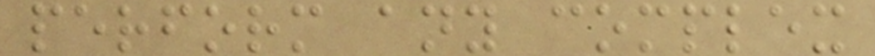perform any complex
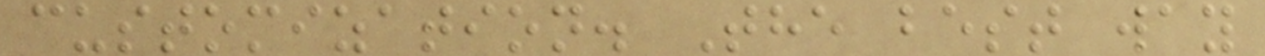customization. The best way
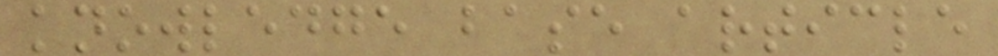knowledge base article
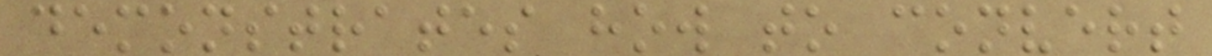demonstrates how to convert
